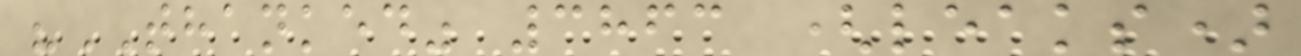"THANKED" 3863 (leaks)
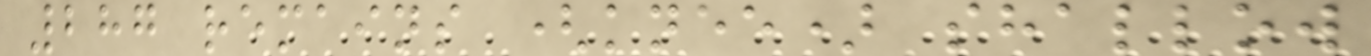287 remains (knee) shallow
